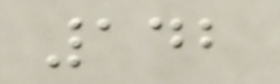142
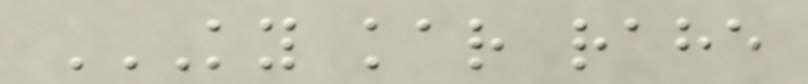KY KAR RAHE
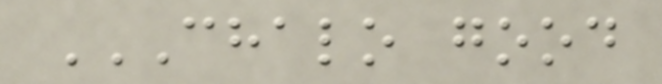CHALO GOOD
